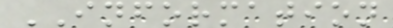INFORMATION
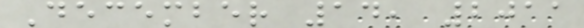December 14, 2011
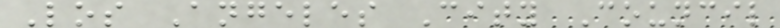Los Angeles City Council
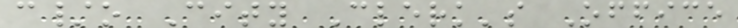c/o City Clerk's Office
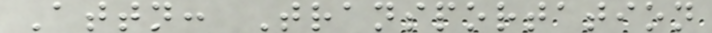Attn: Transportation
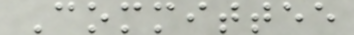Committee
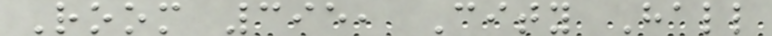Room 395, City Hall
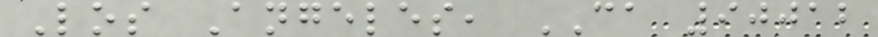Los Angeles, CA 90012
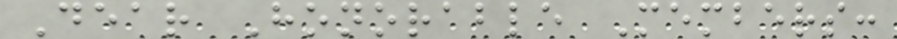Dear Honorable Members:
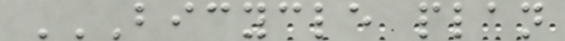BICYCLE PLAN
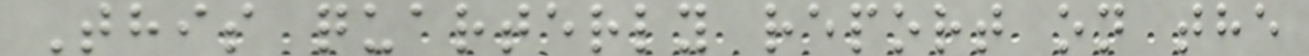This quarterly report on the
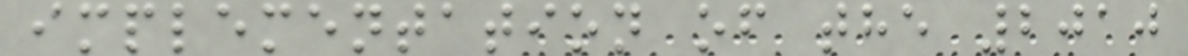implementation of the 2010
